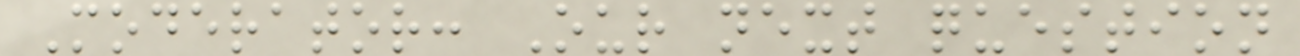Moderator: Our next question
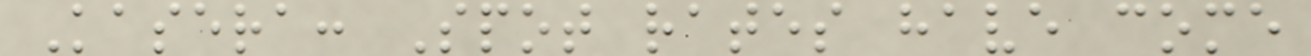Kasera: Spot rates have come
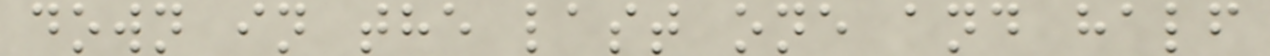down in the last one and half
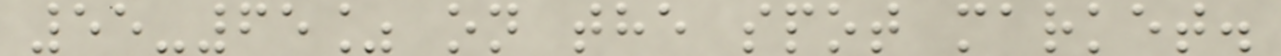55-65% on the spot market.
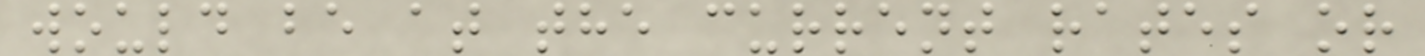would be at the current rates or
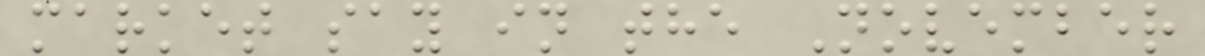market say in the November
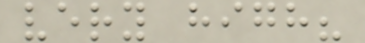very high?
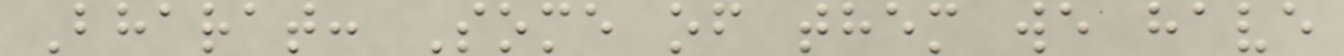Bharat: Some of them we have
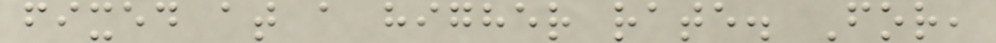fixed at a higher rate. For,
